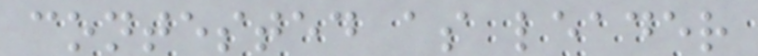contested as leader
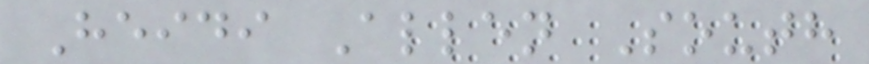Heidi Allen South
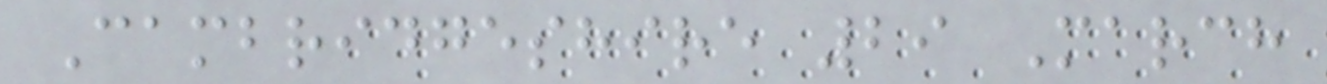Cambridgeshire 29 March
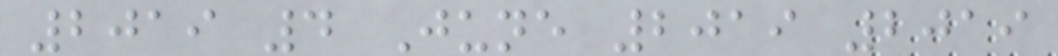2019 4 June 2019 2019
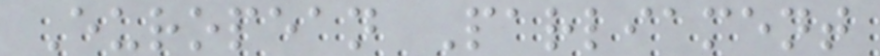European Parliament
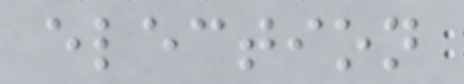election
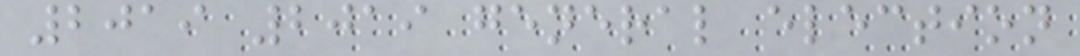2019 2019 general election
